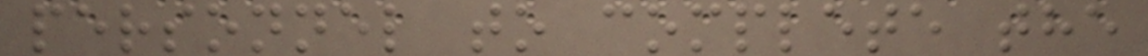personnel to complete the
